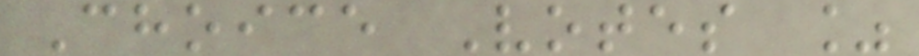Choice Votes %
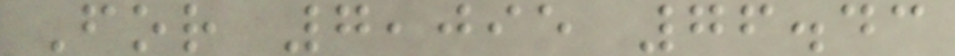For 7,095 76.43
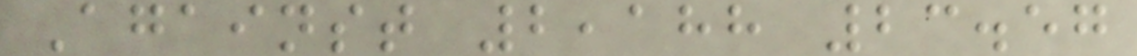Against 2,188 23.57
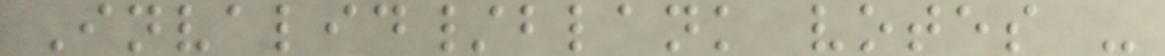Invalid/blank votes -
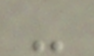-
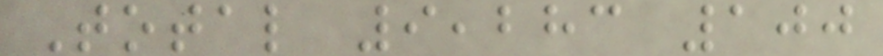Total 9,283 100
